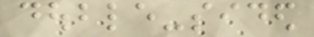double-sided
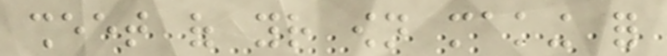sheet of your own making for
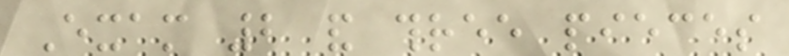Exam 2 and three pieces
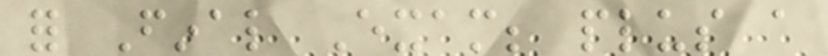for Final Exam; plus a
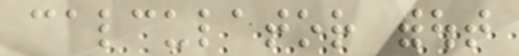calculator without
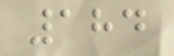184
